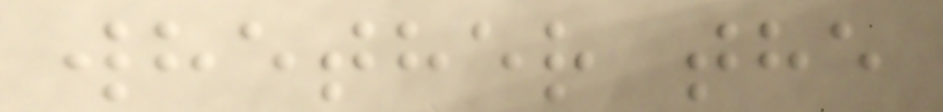whether the
